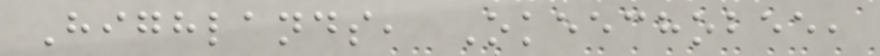Highlands, Okeechobee,
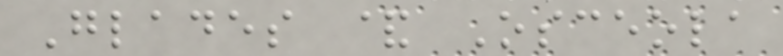Glades & Osceola
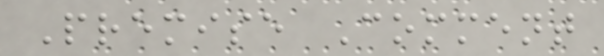Premise Comment
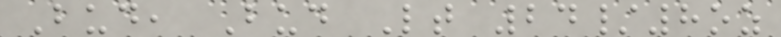Bud, Bud Lt 24/8oz
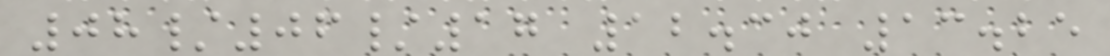08/06/17 12.30 13.25
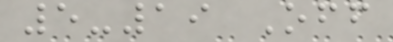5-19 Off
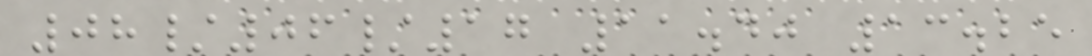08/06/17 11.40 13.25
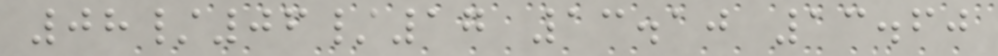08/06/17 13.10 13.60
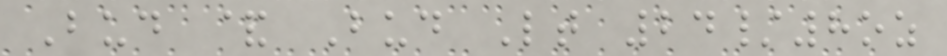Bud & Bud Lt 24/8oz
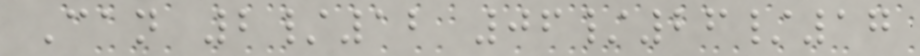Can 2/12 06/26/17
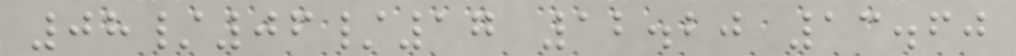08/06/17 12.20 13.60
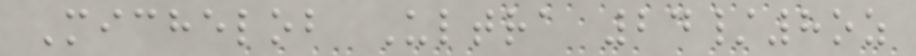Michelob Ultra 24/8oz
